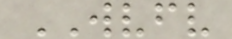WVFV
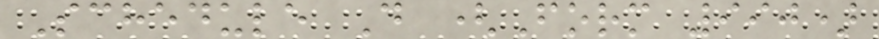Schedule D (Form 990)
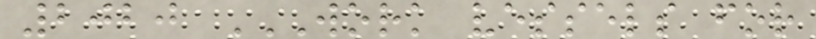2020 WORK VESSELS FOR
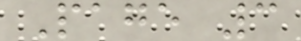Page 3
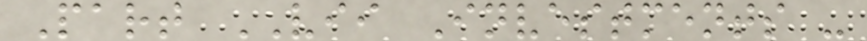Part VII Investments -
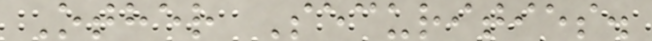Other Securities.
